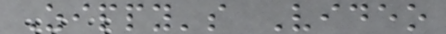Zippy's Video
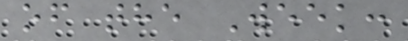of the Week:
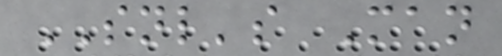SNL's Man
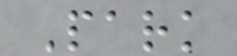Park
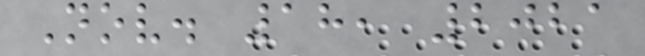Nov. 18, 2021
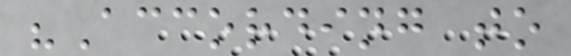"According to
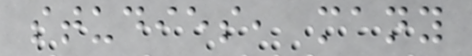studies, many
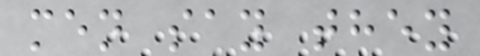men say they
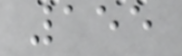155
